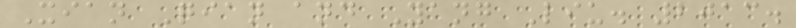Xian Qian and Yang Liu. 2013.
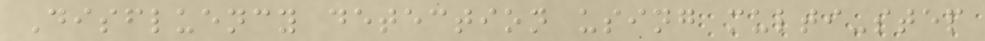Disfluency detection using multi-step
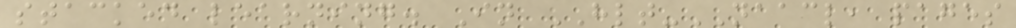stacked learning. In HLT-NAACL, pages
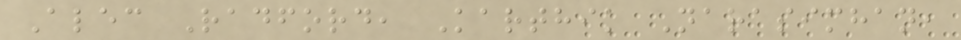Alec Radford, Karthik Narasimhan,
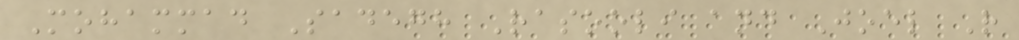Mohammad Sadegh Rasooli and Joel R
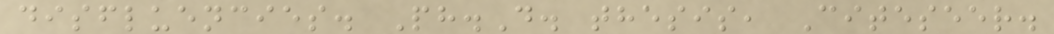disfluencies. Ph.D. thesis, Citeseer.
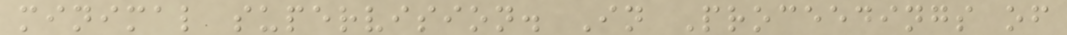minimal supervision. In Proceedings of
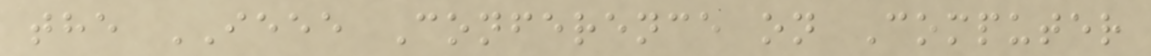the IEEE Conference on Computer
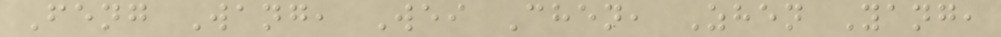Feng Wang, Wei Chen, Zhen Yang,
